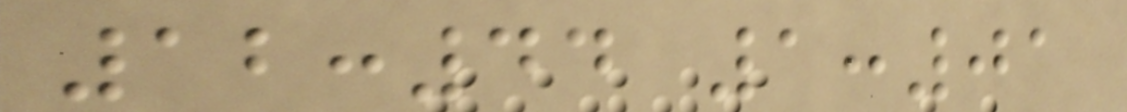12:44 1:01
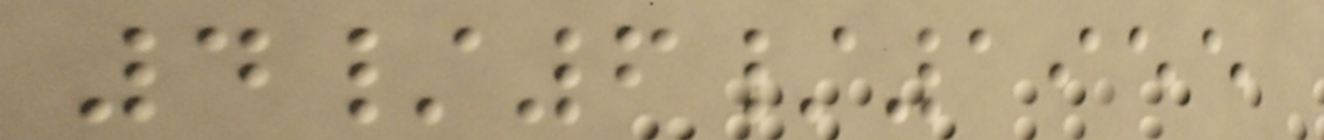4/6/1955
